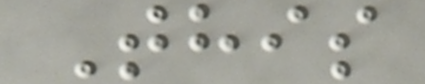This
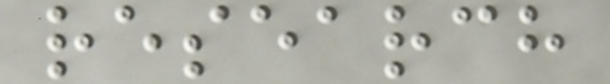research
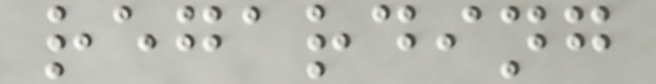regarding
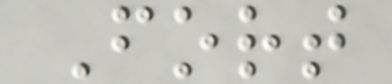Fort
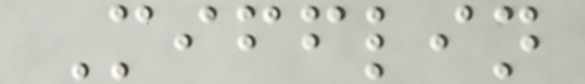Mifflin
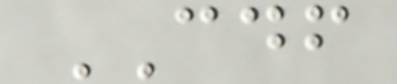CDF
